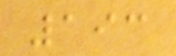193
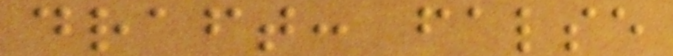draft: false
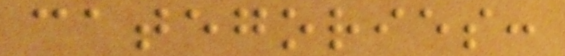categories:
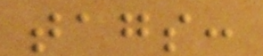tags:
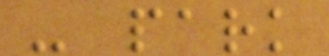- park
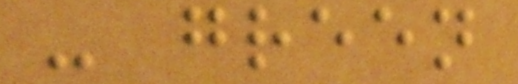- green
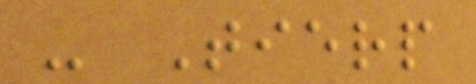- Tierp
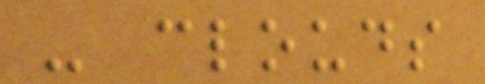- clouds
